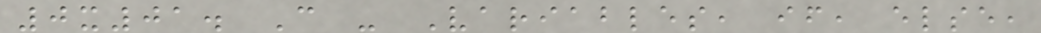0x01. C - Variables, if, else,
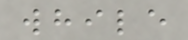while
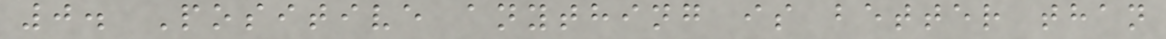0. Positive anything is better than
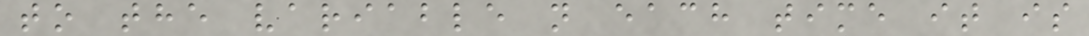to the variable n each time it is
